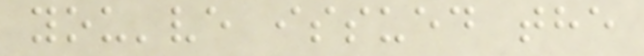you've issued the
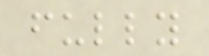fully
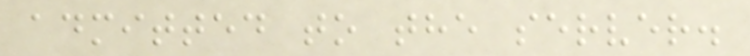admitted to the server.
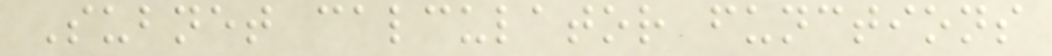Subnet calculator functions
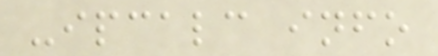-ipcalc info
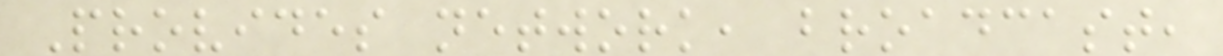Provides network, broadcast,
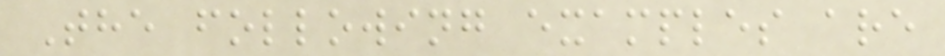The following examples are
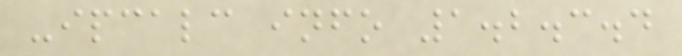-ipcalc info 1.2.3.4
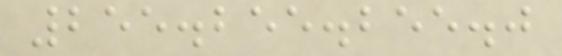255.255.255.0
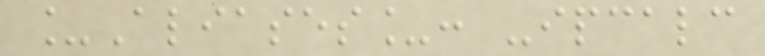_Aliases_: -ipcalc
